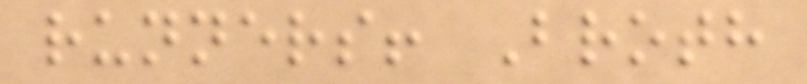runners! Broth
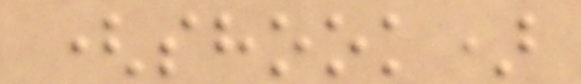(shook)
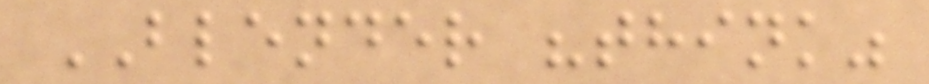BLENDER "think"
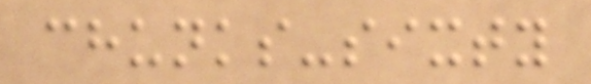chunks-sixty
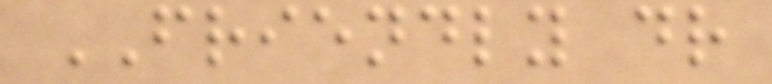FRIENDLY dr
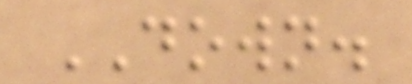DOWN.
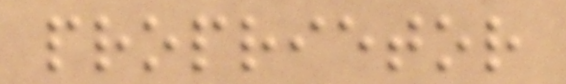proprietor
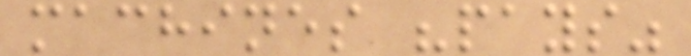machines "pays"
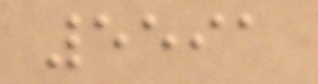5591
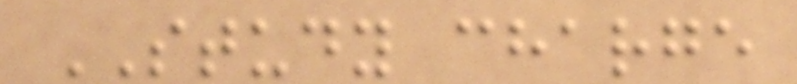STUDY charge
